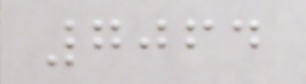7064
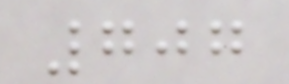707
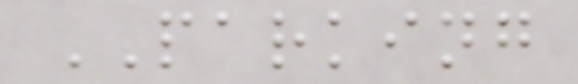PARKING
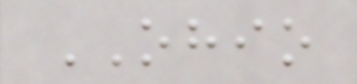OHIO
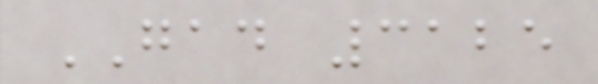GAD 3125
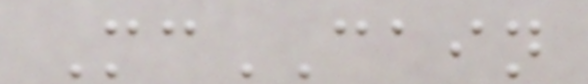McCAIN
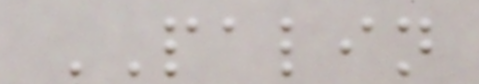PALIN
